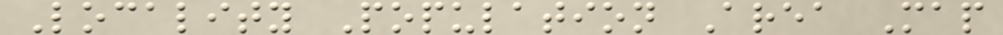Locality Population Area Map
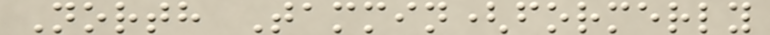North Tammin(formerly
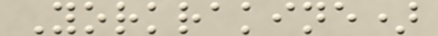Yorkrakine)
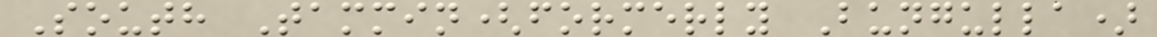South Tammin(formerly Bungulla)
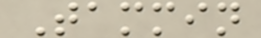Tammin
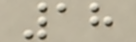18
